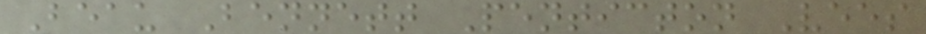Beau Bennett Penticton Vees
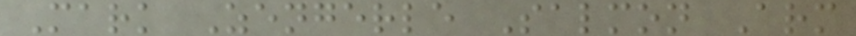Mark Zengerle Salmon Arm
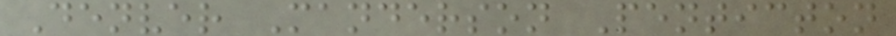Denver Manderson Penticton
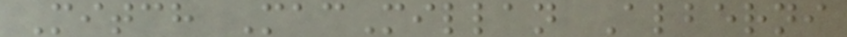Mitch MacMillan Alberni
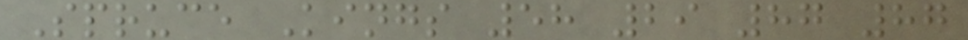Spruce Kings 58 29 87 87
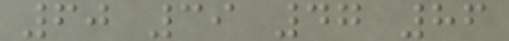60 39 47 86
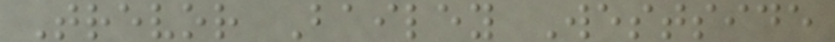Trevor Bailey Westside
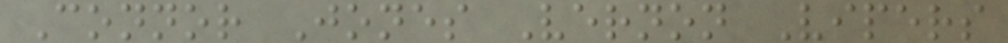Connor Jones Vernon Vipers
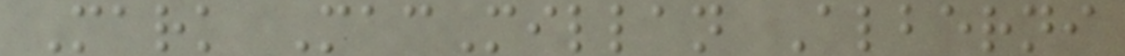Mark MacMillan Alberni
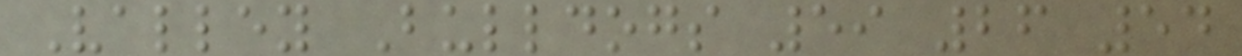Valley Bulldogs 59 26 54
